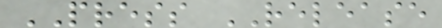PRESS RELEASE
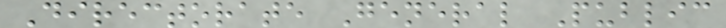Directorate General Public
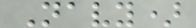Navy)
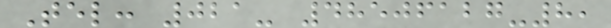Tel: 021- 48506127-8,
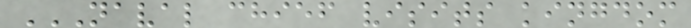NAVAL CHIEF VISITS KINGDOM
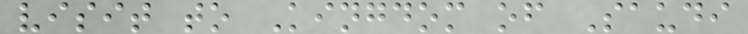visit to Kingdom of Saudi
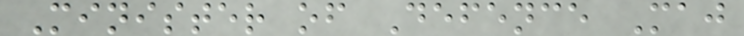Minister of Defence Maj
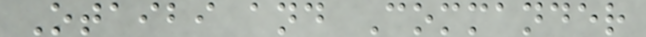Otaibi and Commander
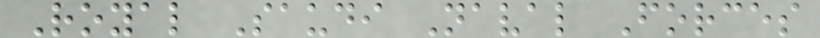Royal Saudi Naval Forces
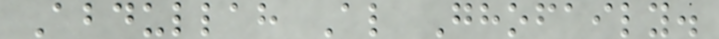Abdullah Al Ghofaily.
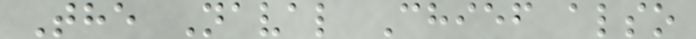The Naval Chief also
